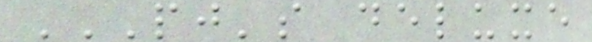PJ'S DELUXE
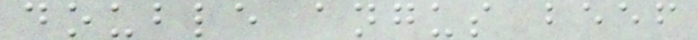double angus beef
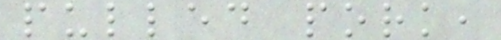pulled pork,
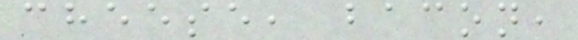cheese, bacon,
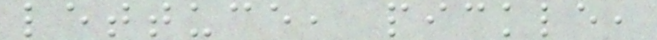lettuce, pickle,
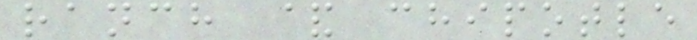ranch & chipotle
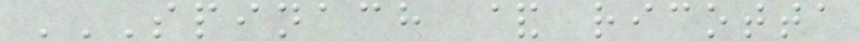SPINACH & RICOTTA
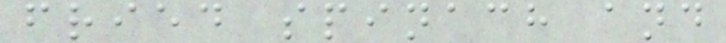fried spinach and
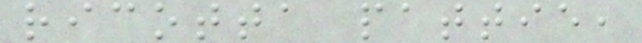ricotta pattie,
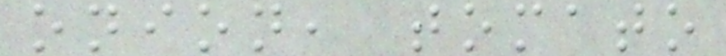onion, tomato
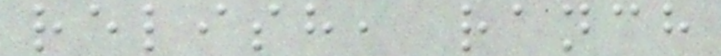relish, ranch
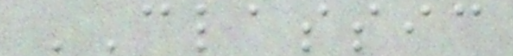CLASSIC
